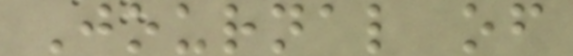Journal of
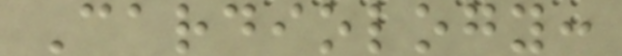Cardiology:
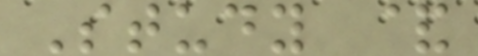Study &
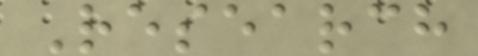Research
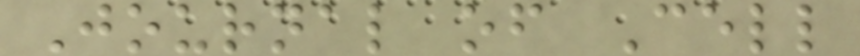Journal of Cell
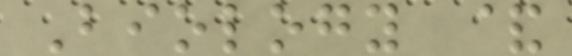Biology &
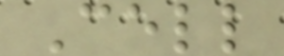Cell
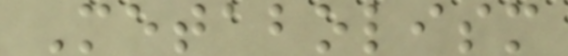Metabolism
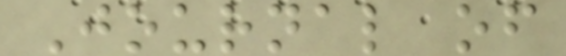Journal of
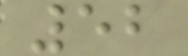52
